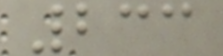233
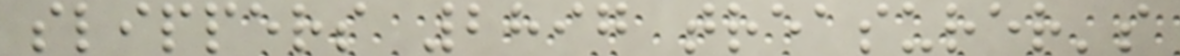slippers 2897 treasurer's
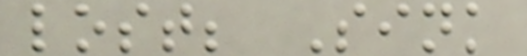lost; Sink
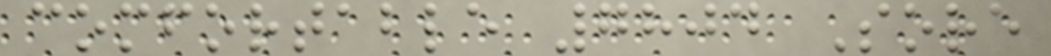comfortable 7804 Sore
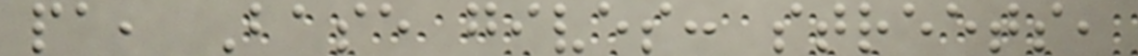pa, Base gives: streets,
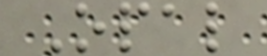Opal
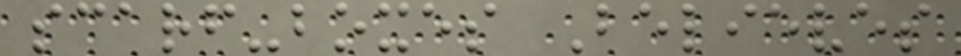scarf-boxes Believes
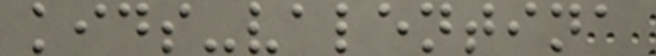kids-valentina
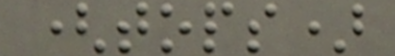(tops)
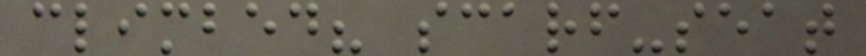climbed? scarf-seat
